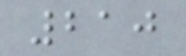210
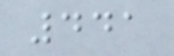441
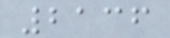2136
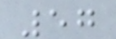57
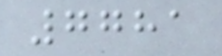7781
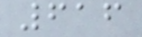616
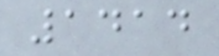1414
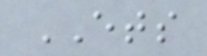ETS
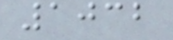1032
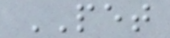PET
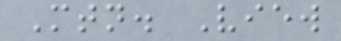Mtn. View
